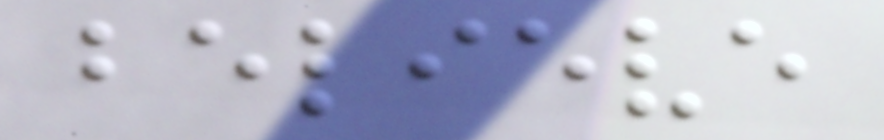believe
